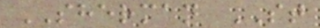SHERMAN ST
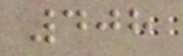408
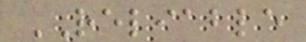RELIABLE
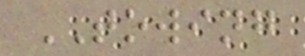TOWING
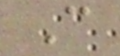C
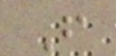F
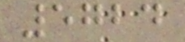5724
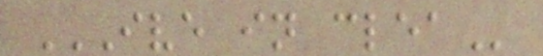IVE IN CLEA
